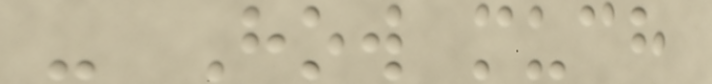- How much
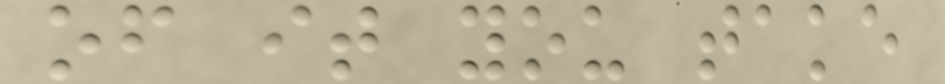of it you take
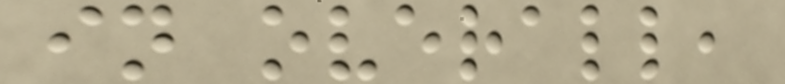in overall,
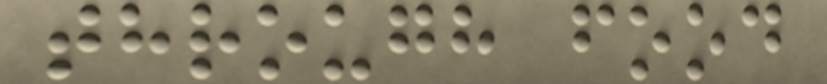through food
